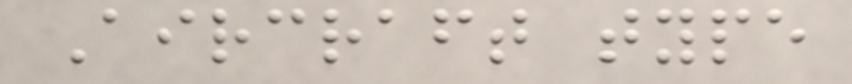Aircraft type
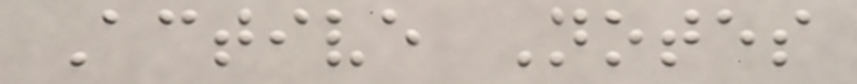Active Notes
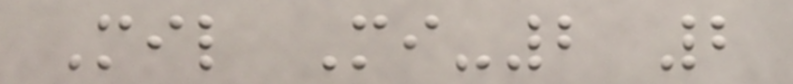Mil Mi-2 2
